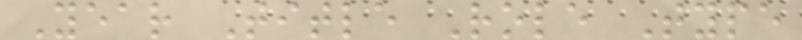Year Title Role Type
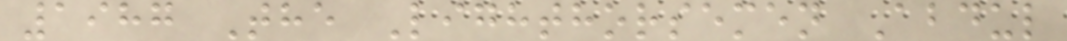1987 The Lighthorsemen Abdul
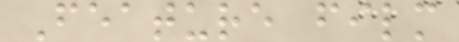Feature film
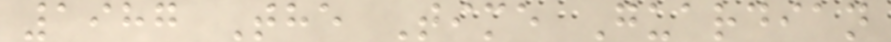1987 The Time Guardian
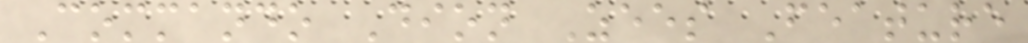Commando Dion Zees Feature
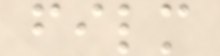film
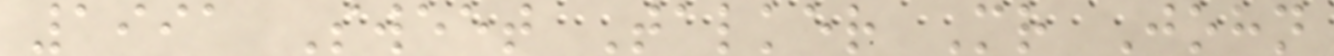1991 Sweet Talker Mr John
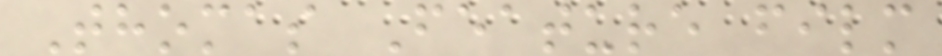Thomas Feature film
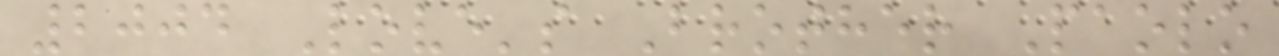2004 Love's Brother Paolo
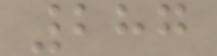287
